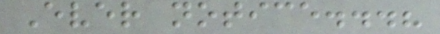Ever notice...?
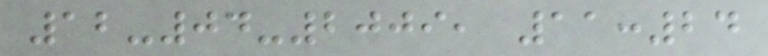12-04-2009, 11:24
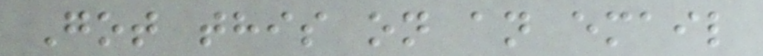Got this on an email
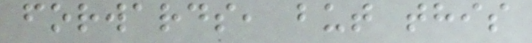forwards, but this
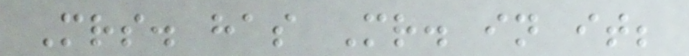Mrs. has Mr. in it;
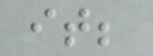it;
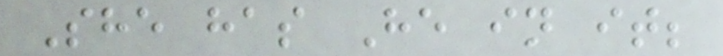She has He in it;
